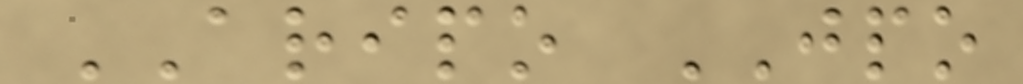ARIPO JPO
